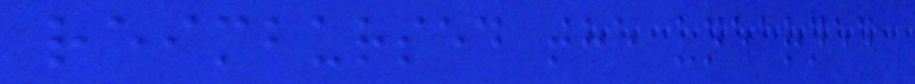reimbursed the unearned
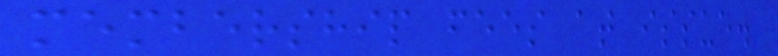membership fees at issue.
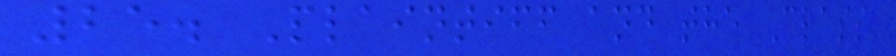25. Plaintiff and the Class
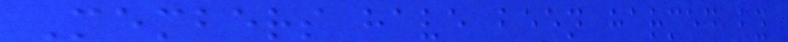Members have been harmed by
